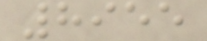8955
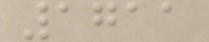1711
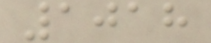1018
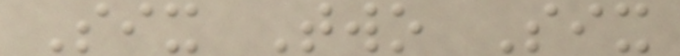Six Two Six
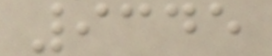9345
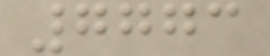7773
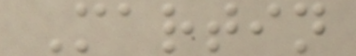Martin
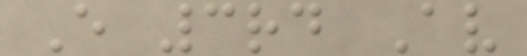E 3rd Av
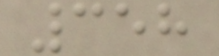358
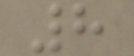8
